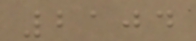2104
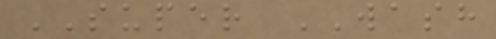SUPER WASH
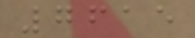7615
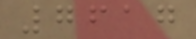7617
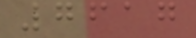7617
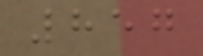857
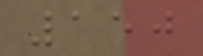150
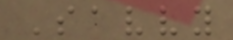Savvy
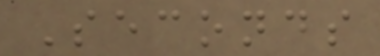Seconds
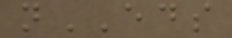nEDS
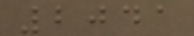2041
